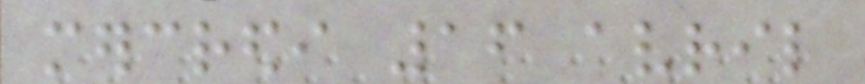mercredi 16 avril
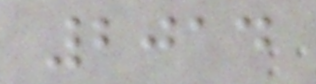2014
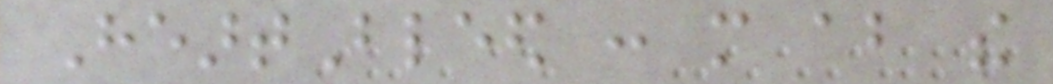HeartBleed : more about the
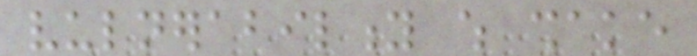vulnerability which shake
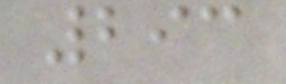293
